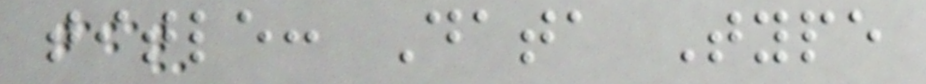title: Data Type
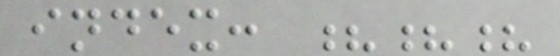index: ???
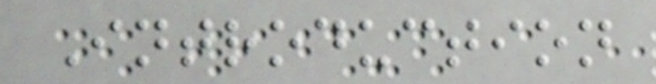Introduction
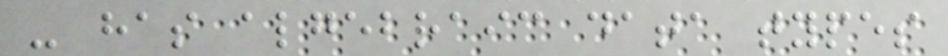- has algebraic data types
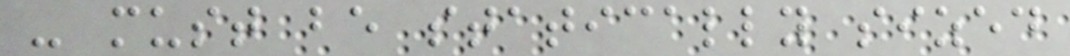- must be statically sized
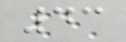43
